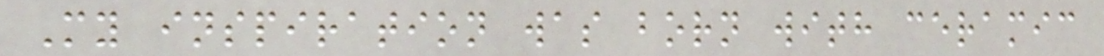My inspiration was born with ceramic
